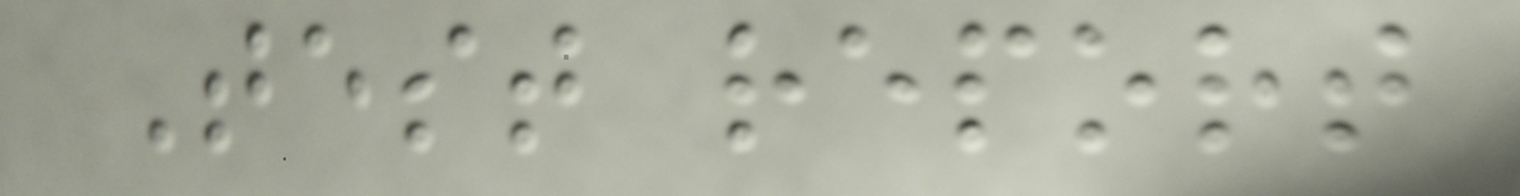Test report
